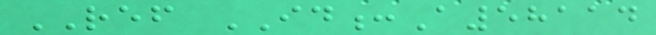REF ID:A58114
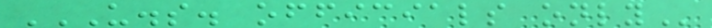U.S. OFFICIALS ONLY
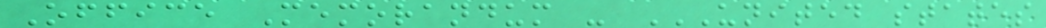Office Memorandum - UNITED STATES
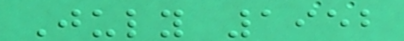July 1952
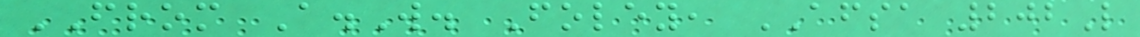FROM A.W. Foley, AFSA 202L
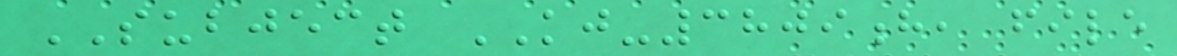SUBJECT KJ-3809h, file
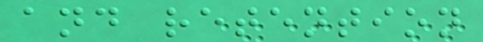and retention
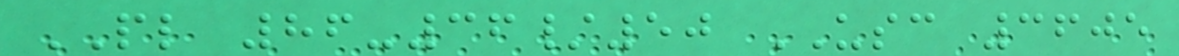PL 86-36/50 USC 3605
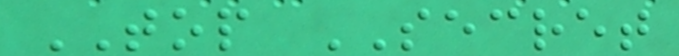TOP SECRET
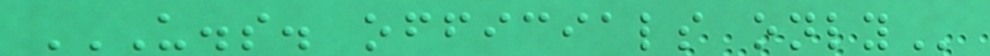U.S. OFFICIALS ONLY
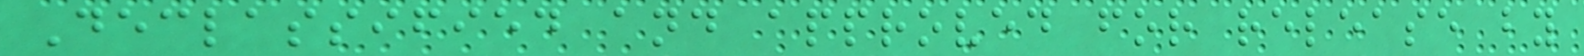Declassified and approved for release by
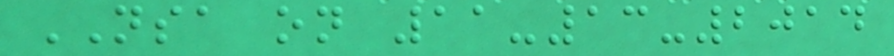NSA on 11-13-2014
